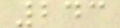243
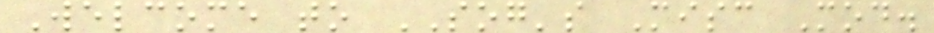Welcome to SOG's Misc Mod.
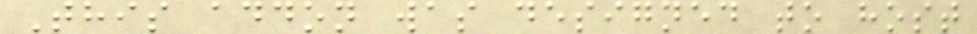This addon was designed to host
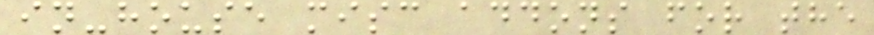in-house misc addons for the
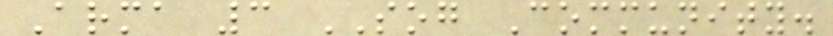Arma 3 SOG Community.
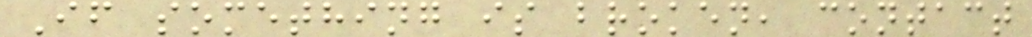If something is broken, contact
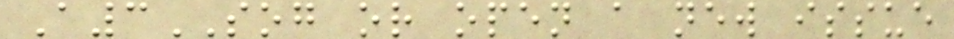A3SOG or open a new issue
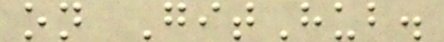on GitHub.
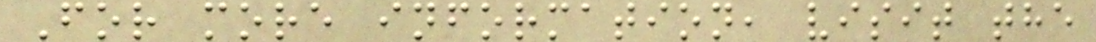For more information, visit the
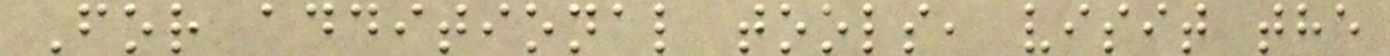For additional tools, visit the
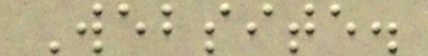Website.
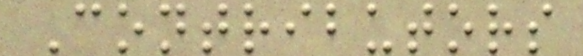Contributors
